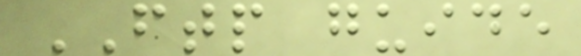FTP guide
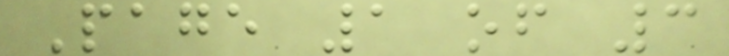Page 1 of 3
